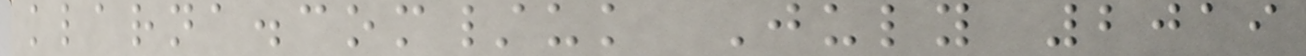klarna.com/uk July 2019
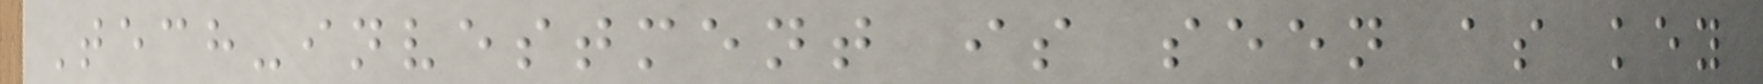Tech-investment is seen as key
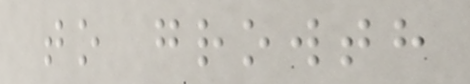to growth
